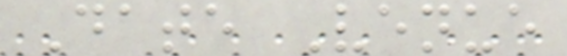Date Venue
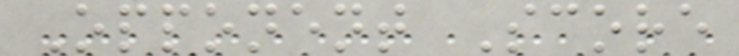Opponent Score
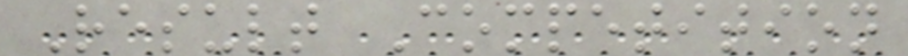Result Competition
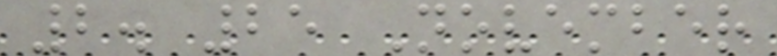2. 25 November
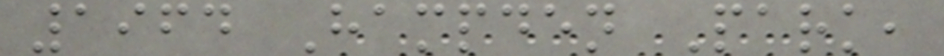1964 Hampden Park,
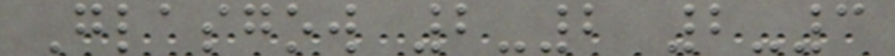Glasgow 2-2 2-3
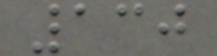130
